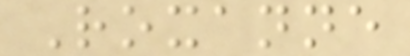Roxanne
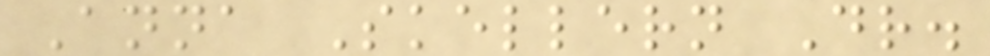Anna Skellern Dr.
